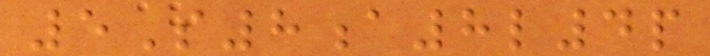5S8a8l4p
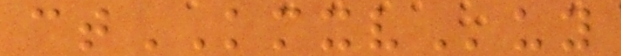ctKMXVuy
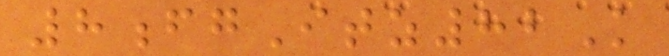8fgItz82K
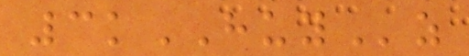3kHUYz
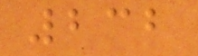232
